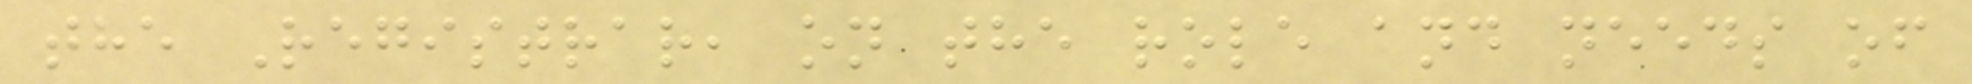the Registrar, on the role and needs of
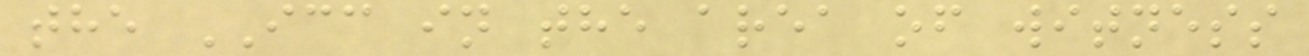the ICC in the area of witness
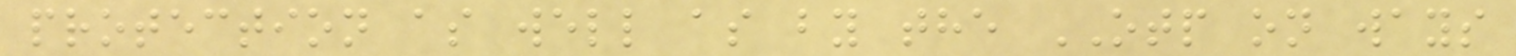protection as well as by the OTP on ways
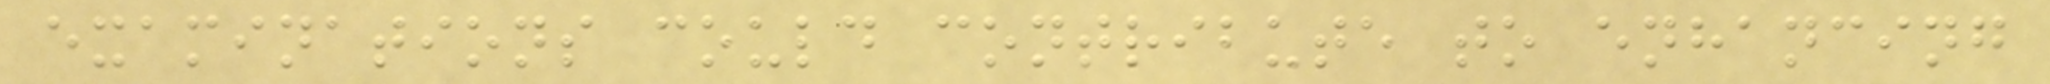examinations could contribute to enhancing
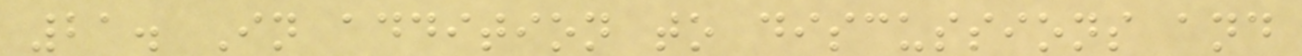21. In addition to discussions and
